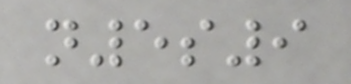n5s9
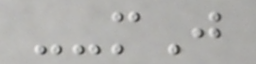--mJ
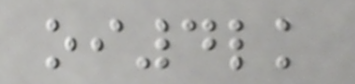oi4lk
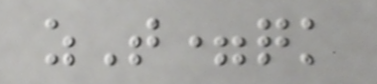zT=qk
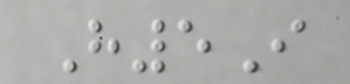H5I
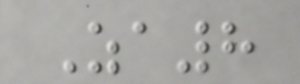Za8
